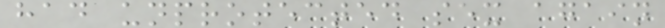had unprotected sex again
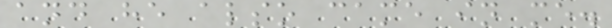and he also came in me.
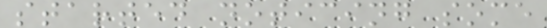started noticing some
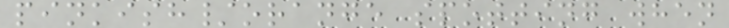pinkish/orange spotting when
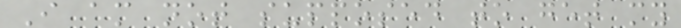I am not supposed to get my
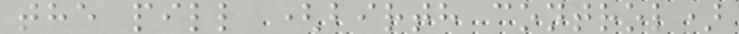the pill (birth control)
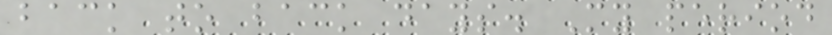back to back days. My period
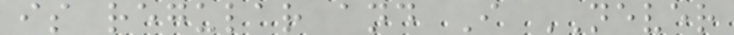is regular and I NEVER
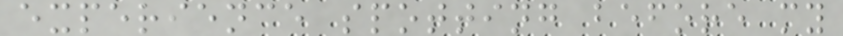experience spotting before my
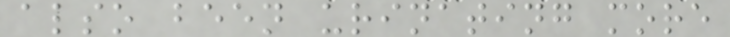also been urinating more
